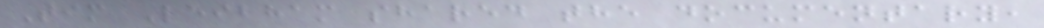Tim Leibham shared the documentary,
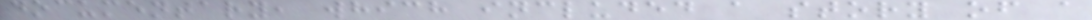documentary, which included a story of a
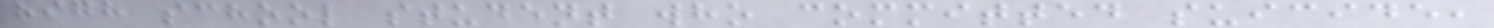high school student who committed suicide,
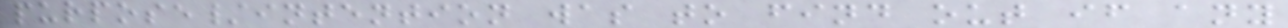purpose/intention was to find out if any
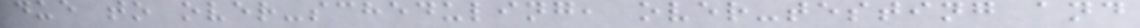due to over-scheduling, over-testing and
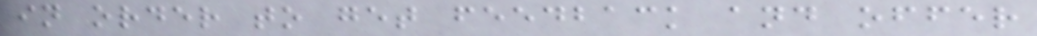in order to get feedback and offer
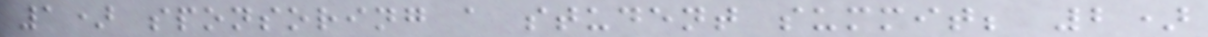1) sponsoring a student summit; 2)
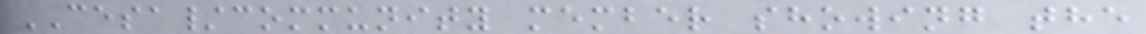CESA/community member showing the
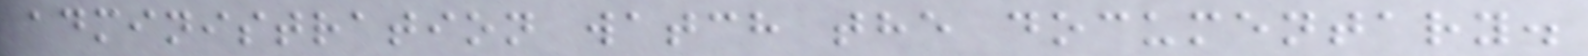administration watch the documentary.
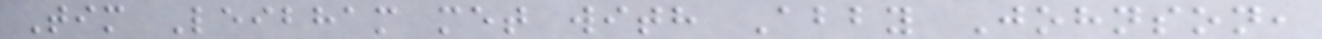Tim Leibham met with Abby Johnson,
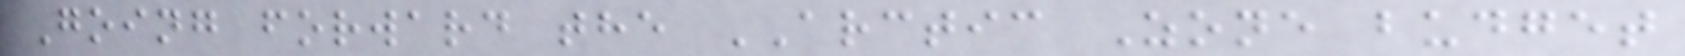Going forward the ARCTIC Zone budget
